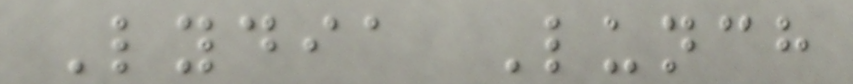Lydia Lunch
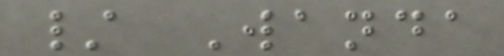/ Wanda
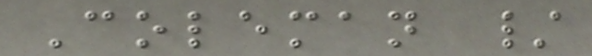Coleman /
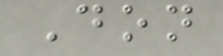Don
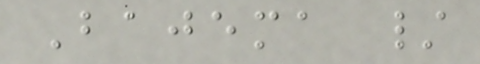Bajema /
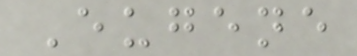Eugene
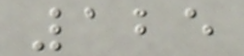125
